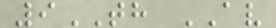9TH AV
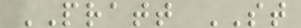PRATT ST
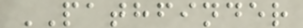PATHFINDER
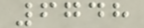6748
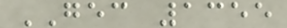GEC 1355
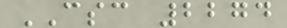CSC 2274
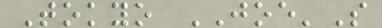Tokyo JOE'S
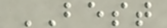BEST
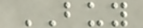BUY
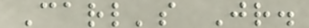Carl's Jr.
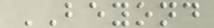BEYOND
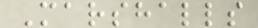Marshalls
